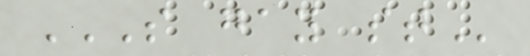S GAY ST
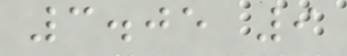3.05 9
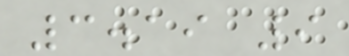3.19 9
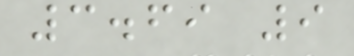3.69 9
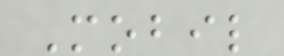Mobil
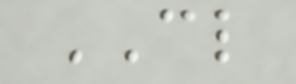CL
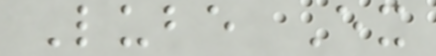Lube Ex
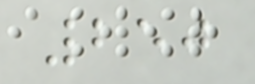250
